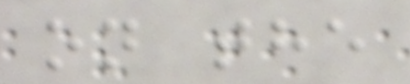on the
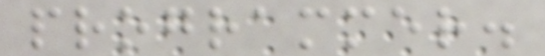programmer.
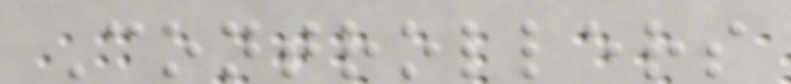Controllers
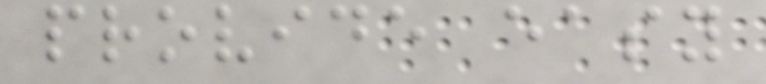provide easy
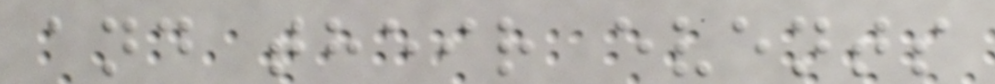and their events
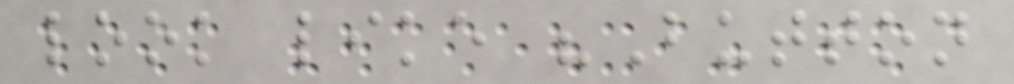look like "Button
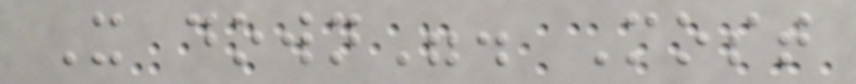X down". Most
